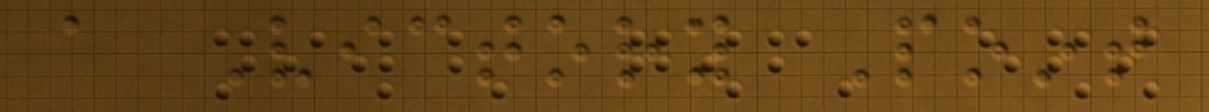a Victory Point
